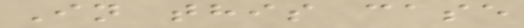In this case
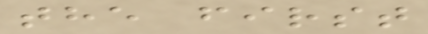the first
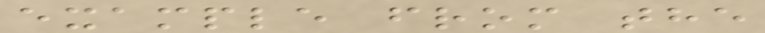example from the
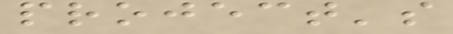project's
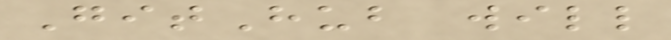GitHub will
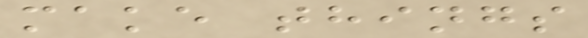make things
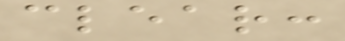clear:
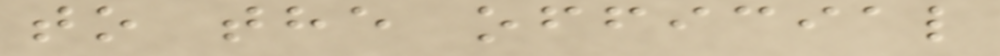to the official
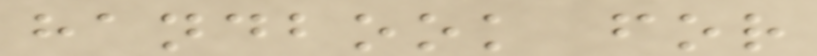handbook for
